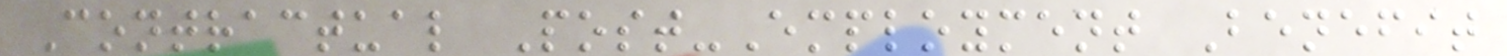Contractual Post-Employment Benefit
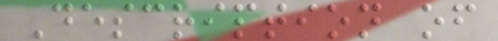Description of
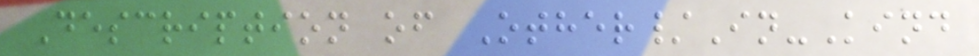Description of Other/In-Kind
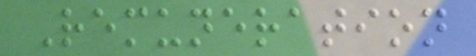Remuneration
